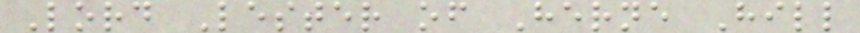Lord Lester of Herne Hill
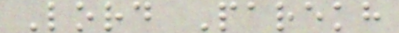Lord Parekh
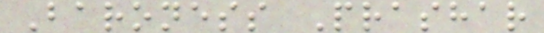Baroness Prashar
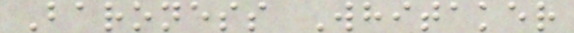Baroness Whitaker
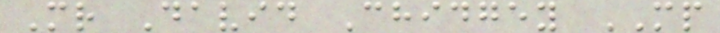Mr David Chidgey MP
